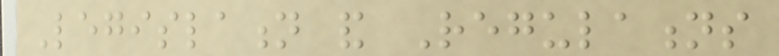Legislation and Regulations
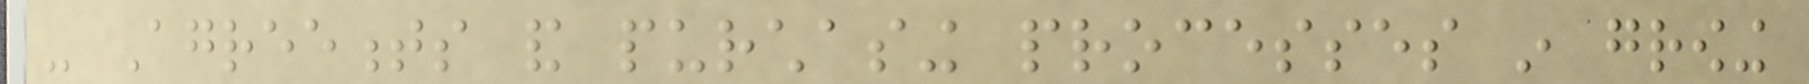- Agreements and purchasing processes in growing
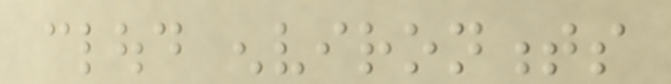cloud environments
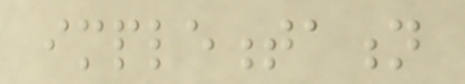implementation
